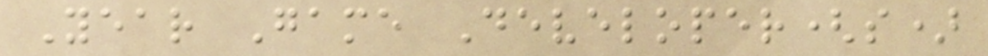Year Game Developer(s)
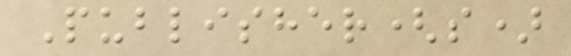Publisher(s)
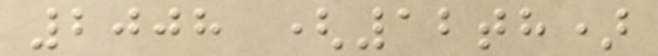2008 (12th)
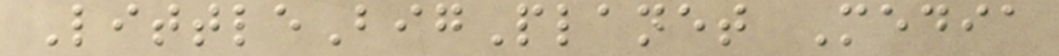LittleBigPlanet Media
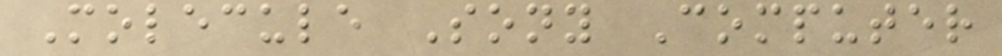Molecule Sony Computer
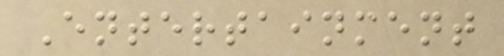Entertainment
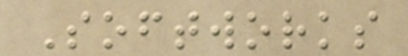Softworks
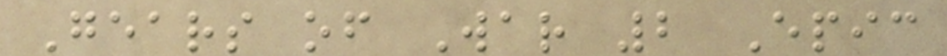Gears of War 2 Epic
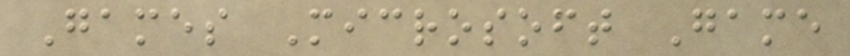Games Microsoft Game
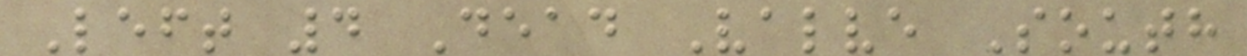Left 4 Dead Valve South
